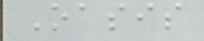Oasis
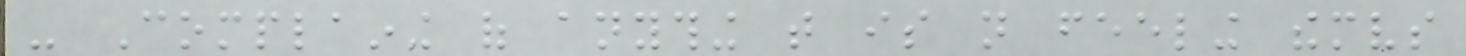- Complaining of anything that is not feeling themselves
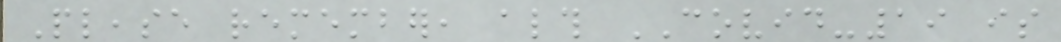Please remember, although COVID-19 is
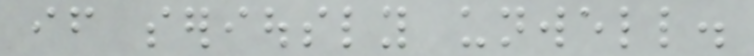if seriously unwell.
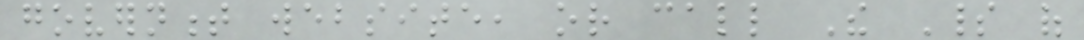government website, or call The Spirit of
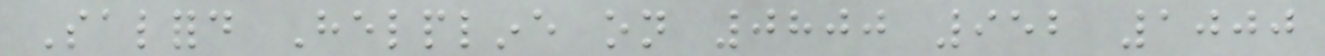Salford Helpline on 0800 952 1000
